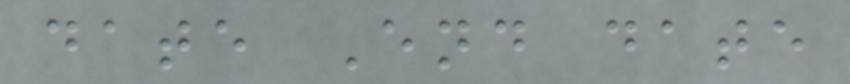date End date
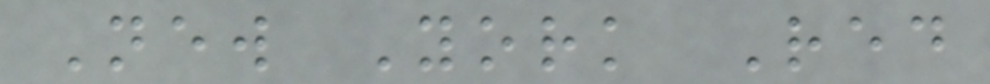New York Red
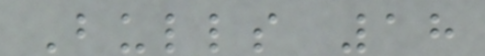Bulls 18
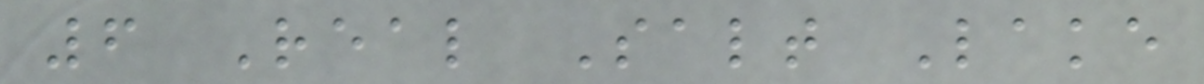6 Real Salt Lake
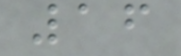16
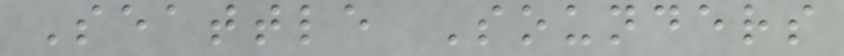Seattle Sounders
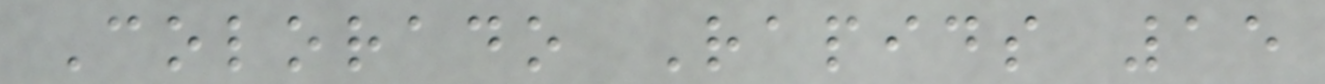Colorado Rapids 15
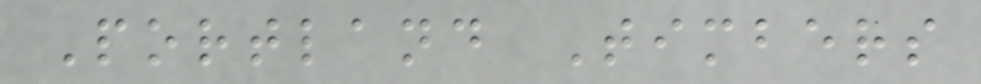Portland Timbers
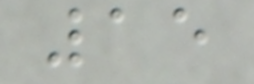15
